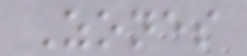Zones
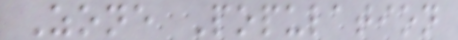Zone Population
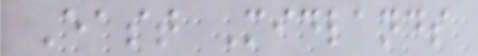East Midlands
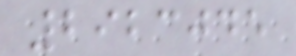2923045
